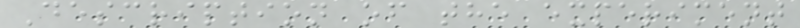Description of the experiment
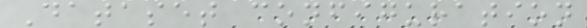Dataset configuration
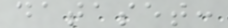dataset:
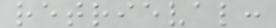retrieval:
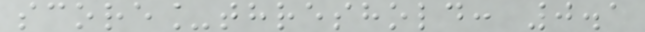score_threshold: 0.1
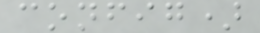config)
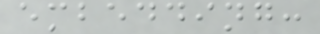embedding:
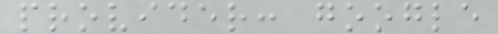provider: google
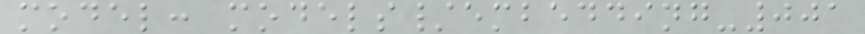model: models/embedding-001
